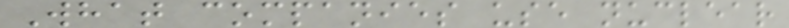What companies use nuclear
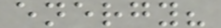energy?
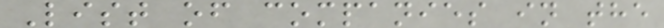List of companies in the
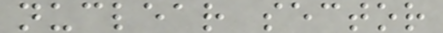nuclear sector
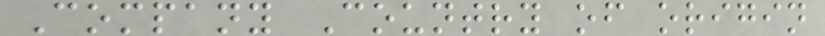Company Country of origin
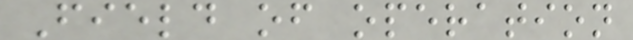Field of operation
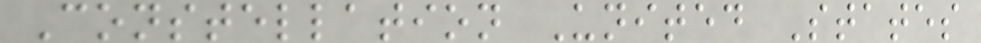Constellation United States
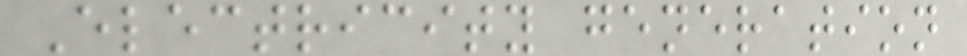Electricity generation
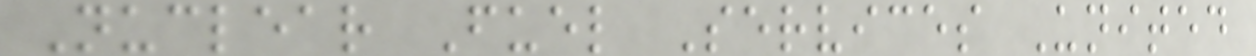Nuclear Fuel Services United
